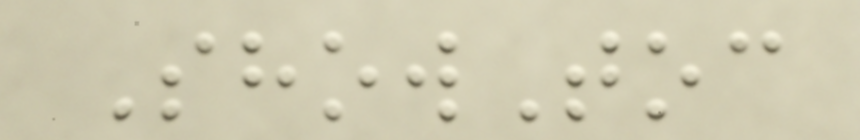ShowToc
